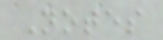Notes
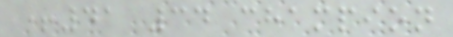+41 34 champion
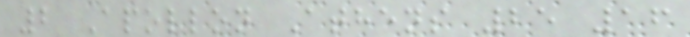2 Apollon Athens 25 16
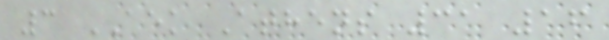3 AEK Athens 31 16
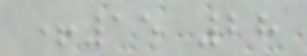+15 28
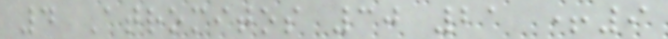4 Atromitos 30 21 +9
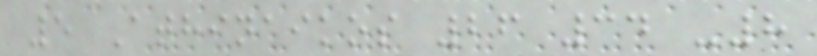5 Athinaikos 26 34 -8
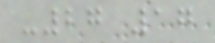-27 17
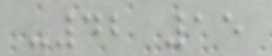-42 15
